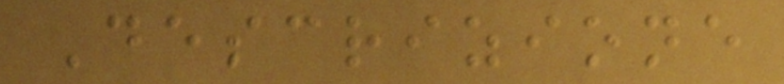Descrizione
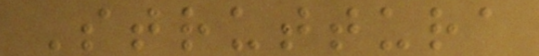Struttura
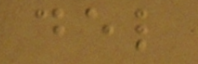del
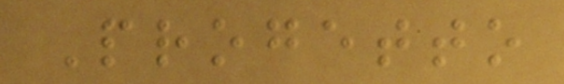Progetto
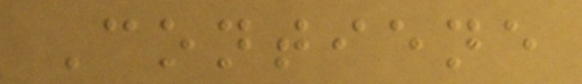Contiene
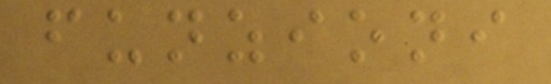funzioni
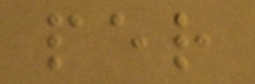per
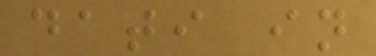dati in
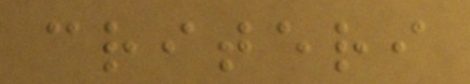criteri
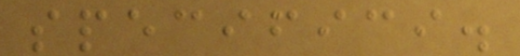specifici.
